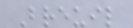Breuil
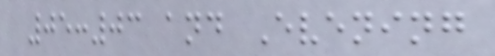05:03 and Evening
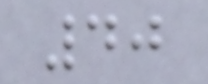40
